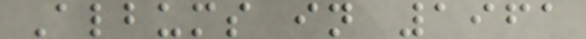Albums in 1961
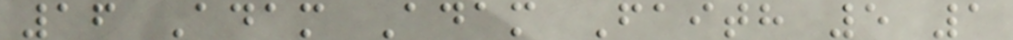16 Adam Adam Faith 5 1
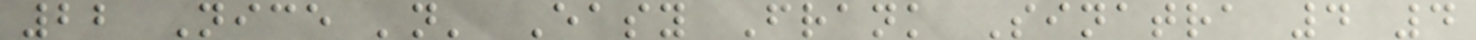22 Nice 'n' Easy Frank Sinatra 4 4
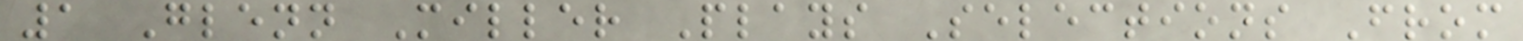1 Glenn Miller Plays Selections From
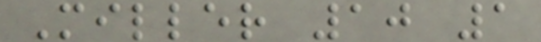Miller 10 1
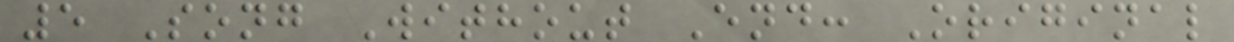5 Song Without End: Original
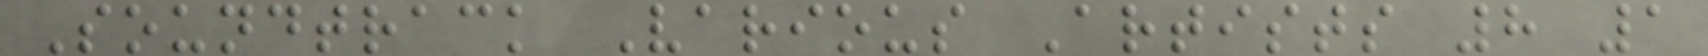Soundtrack Various Artists 8 1
